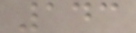143
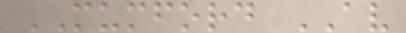MUMFORD AV
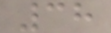38
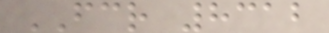FCR 8312
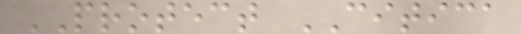PROTECT CITICA
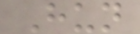Hun
